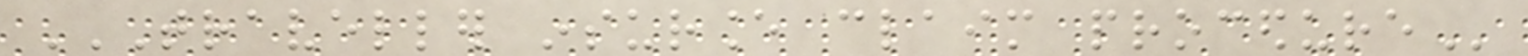TRAVELLER INSURANCE CLAIM PROCEDURE
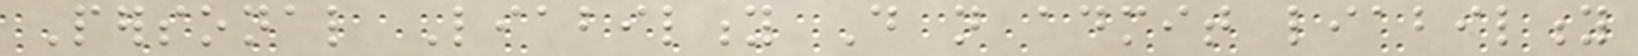Personal Liability Do not admit liability
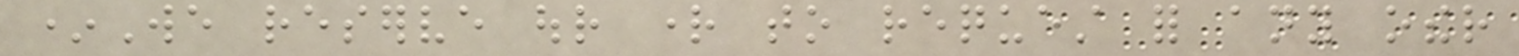*We reserve our right to request for any other
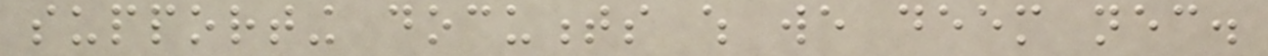supporting documents which we deem necessary.
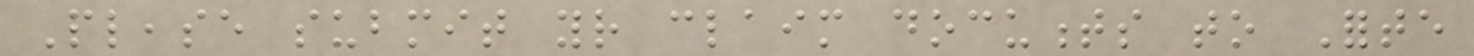Please submit your claim documents to Forte
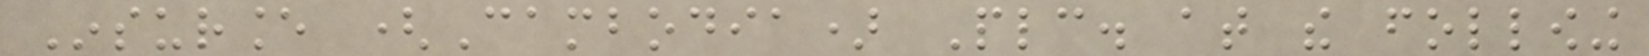Insurance (Cambodia) Plc. at the following
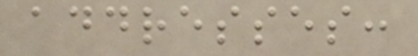addresses:
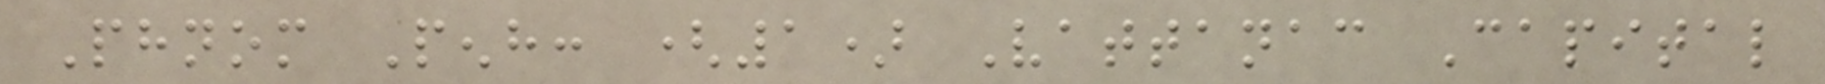Phnom Penh: (1) Vattanac Capital
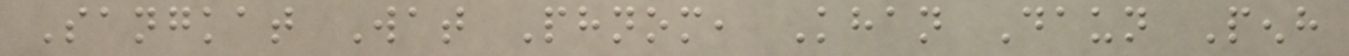Sangkat Wat Phnom, Khan Daun Penh
